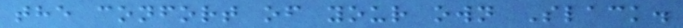the confort of your own Slack.
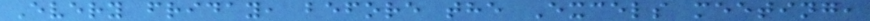Every friday, before the Excels meeting,
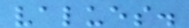values.
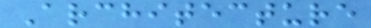Architecture
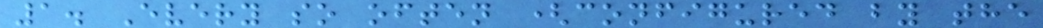1. Every so often (configured by the
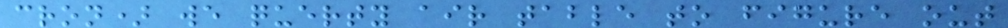cron) we querty air table to figure out
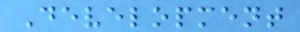Development
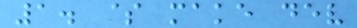1. $ make dev
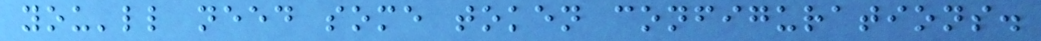you'll need some token configurations.
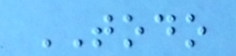TODO
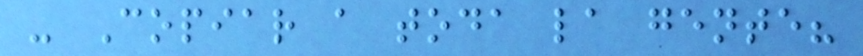- Copiar a toda la gente?
